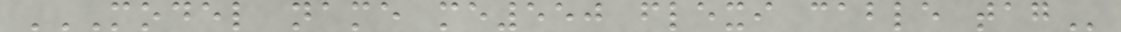MODEL NAME ME550 FLEXI CABLE TAG
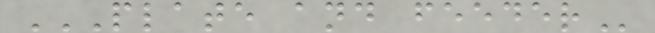PLATE AND FEEDER
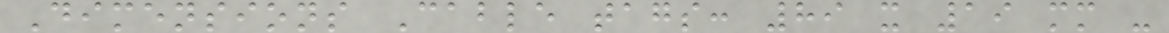Dimensions Cable tags: 89 x 19 mm -
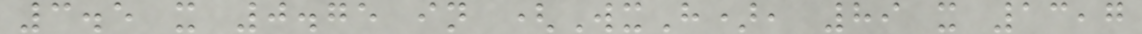3.5 x 0.75 in (WxH), 89 x 13,7
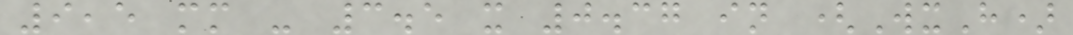9,5 mm - 3.5 x 0.37 in (WxH)
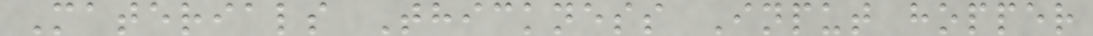Materials Thickness Input hopper
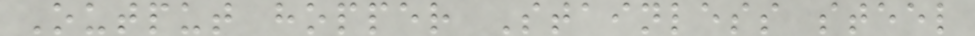Output hopper Stainless steel
